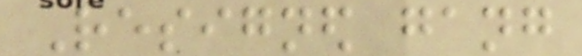Resigned gang
